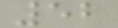52
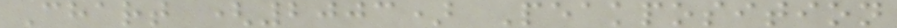Chart (2003) Peakposition
